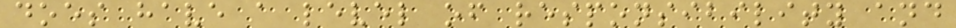does have a level of responsibility and
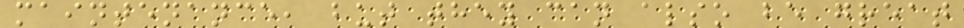maintenance, but they can also be great
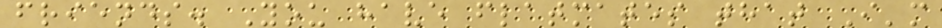friends. You have flatmates that I'm
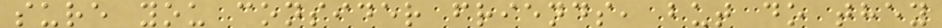sure you consider friends, but do they
